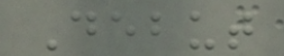Debut
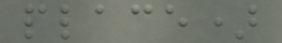place)
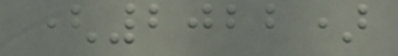(2022)
